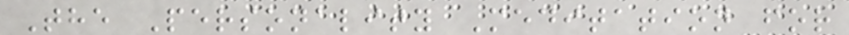The Personality Meditation for
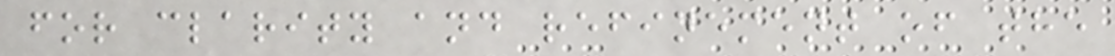for clarity and refinement of the
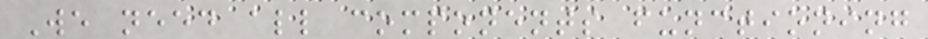We need all components functioning
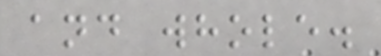and whole.
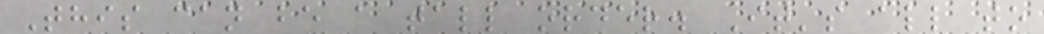This can be a tall order. It's all to
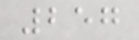257
